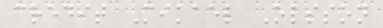credit Mikael Olsson
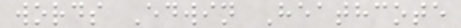words Edwin Heathcote
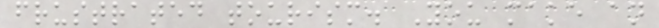frustrated tourism. You make an
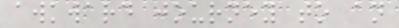awkward journey to an
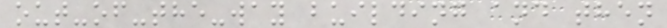out-of-the-way building and then
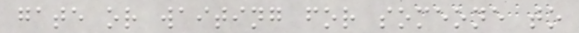gate or waiting for someone to
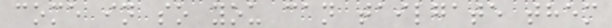come in so you can tailgate them
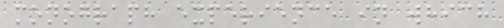monograph experience in which
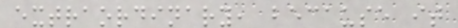extraordinary, because it
